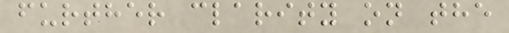further clarity on the
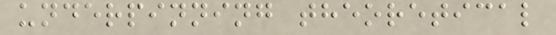underpinning theoretical
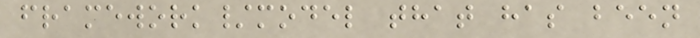framework/model that has been
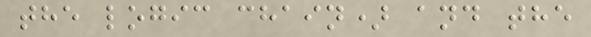the logic chain) and the
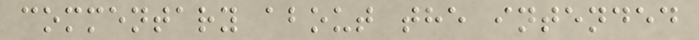commentary about the intended
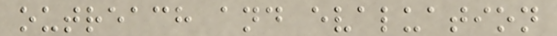outreach and evaluation
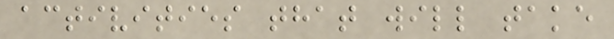activities that will take
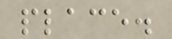place.
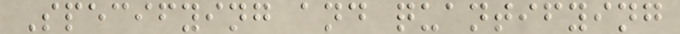Specifying and quantifying
